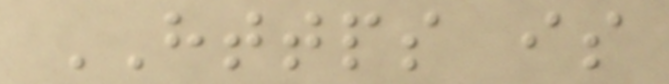HTTPS is
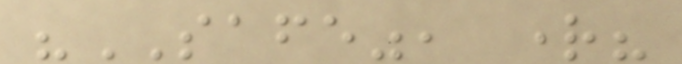"SAFE", right?
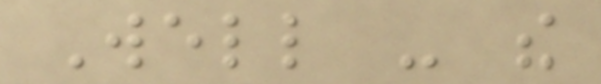Well - the
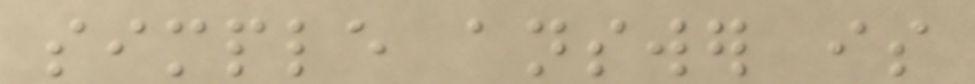simple answer is
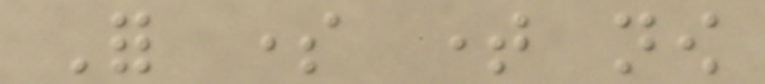For some time now
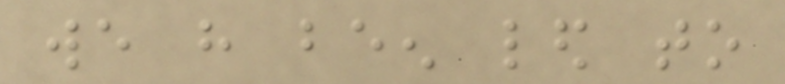we have been led to
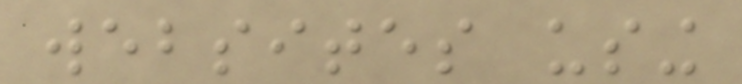websites using
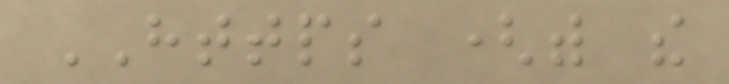HTTPS (with the
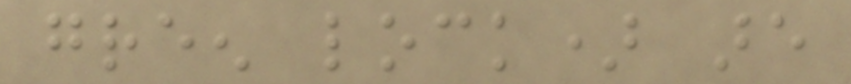green lock) are
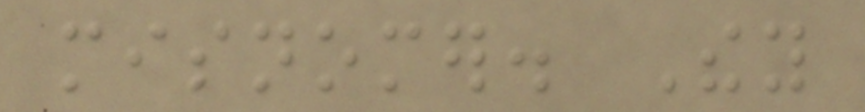misnomer. They
